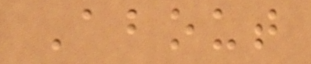About
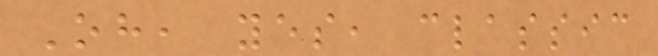Oh, yes, classic
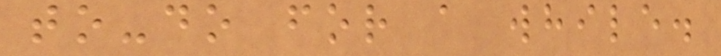to-do for a while.
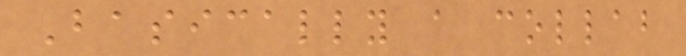Basically a collab
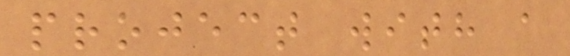project with a
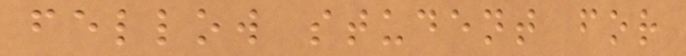fellow student for
